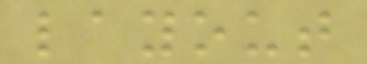layout
